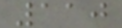110
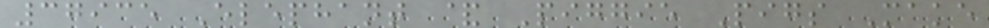37935 Elephant & Piggie Pigs Make
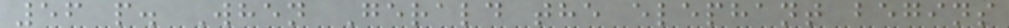56 p. When Gerald the elephant begins
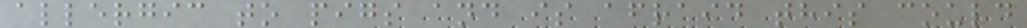allergic to pigs and is afraid this could
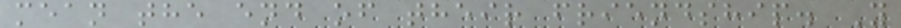mean the end of their friendship. Y
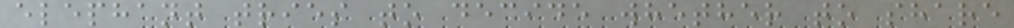elephant tries to decide whether to share
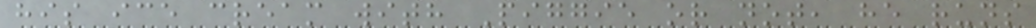his ice cream with Piggie or not, he runs
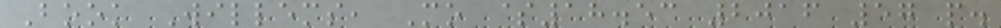Book Willems, Mo $18.53 2016 57 p.
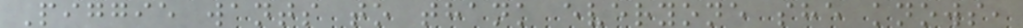Piggie wants to thank everyone she knows,
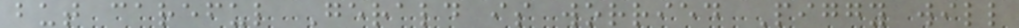but careful Gerald is worried Piggy will
